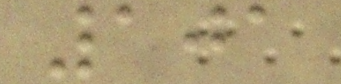101
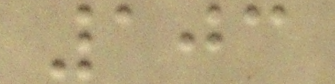103
